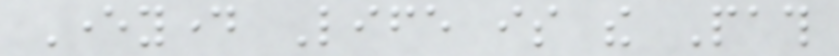Everyday Life is the Path
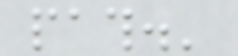path.'
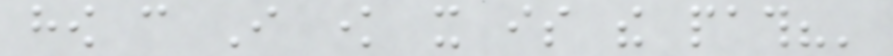how can I know it is the path?'
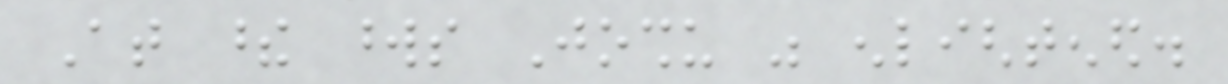At these words Joshu was enlightened.
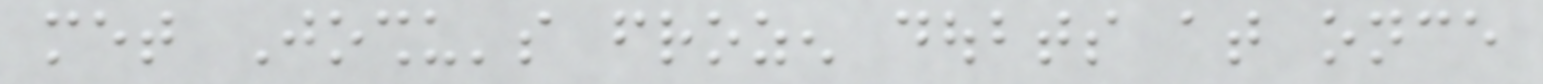met Joshu's frozen doubts at once
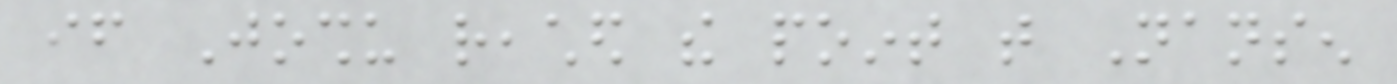if Joshu reached the point that Nansen
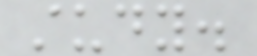study.
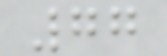77
